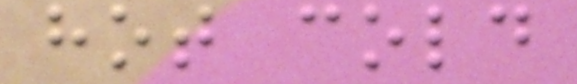hot cold
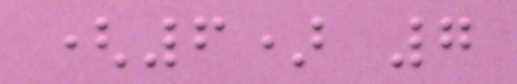(6) 7
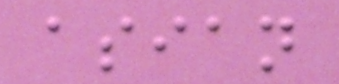asian
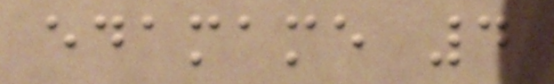edamame 4
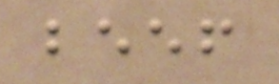beef
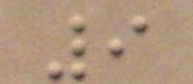9
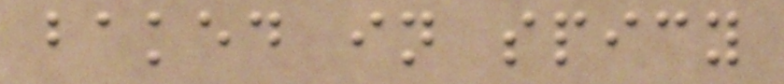baked in spicy
